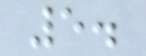5.
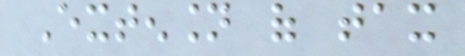Extension of tax
